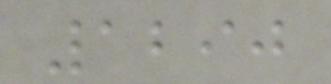1290
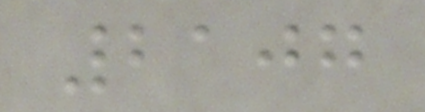2107
